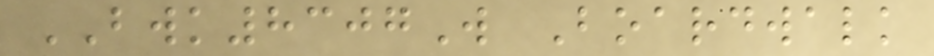BWK8307W Boardwalk
